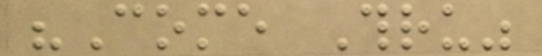"Come Thru"
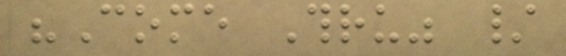"Come Thru" /
